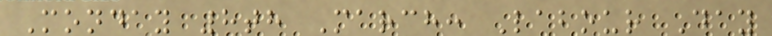Monday 8th March: Labour Day
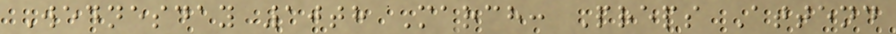Wednesday 10th March: Preps Attend
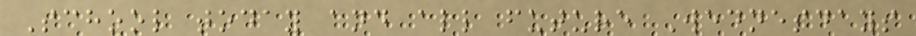School today and all future Wednesdays
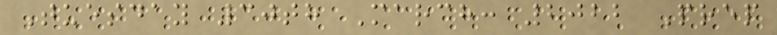Tuesday 30th March: 2022 Prep
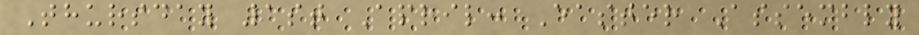Thursday 1st April: Easter Assembly
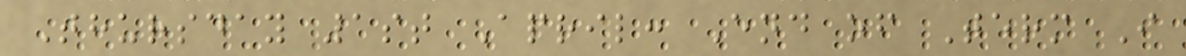Thursday 1st April: End of Term I
